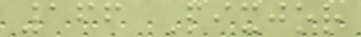166 Pixjor
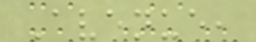Avenue,
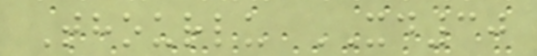Thourlu XD30
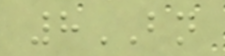8BN
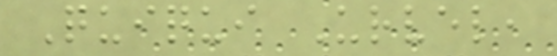Quiqui Urvel,
